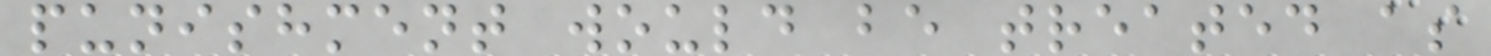punishment would be treated as
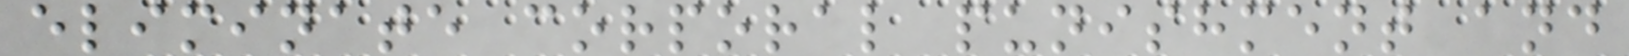eliminate corporal punishment and
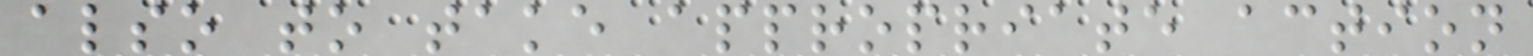also to take appropriate action
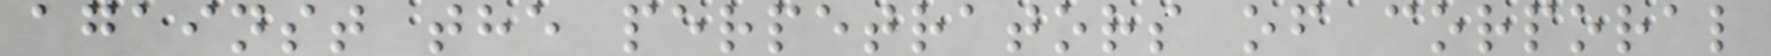against the perpetrators of corporal
